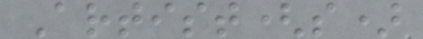Artist(s)
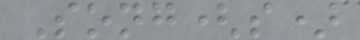Song(s)
